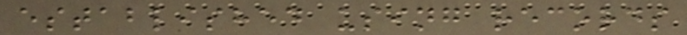established using records
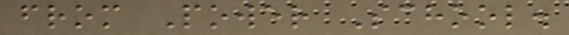from Power School.
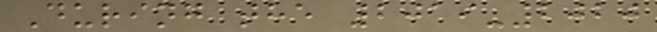During the 2019-2020
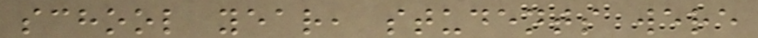school year, students were
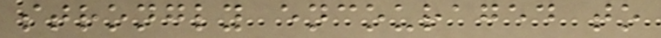strongly encouraged to
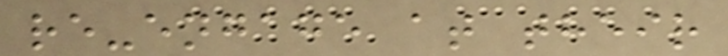re-engage at their
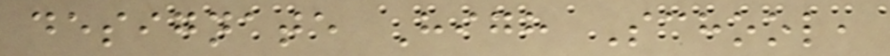designate High School,
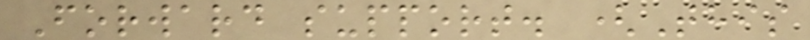Forward support. (This
